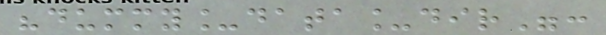"dummy_data_dir":
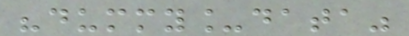"dummy_data"
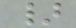}
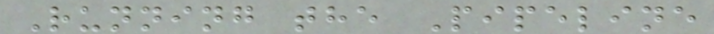Running the Pipeline
